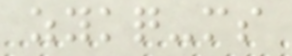zykq-ms
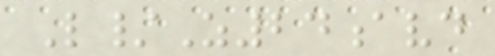L/Z24avd
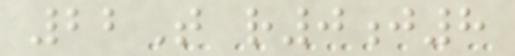22T r0j8
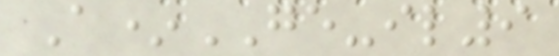A*GE-il9
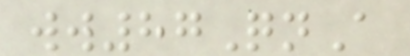ww87QnA
